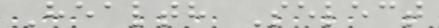Health Select
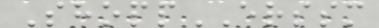ShoppERSSM
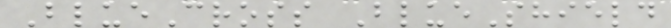BlueCross BlueShield
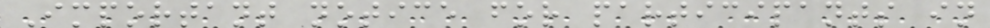Important notice for participants in
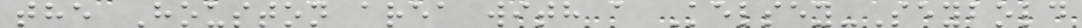the Houston area with a Kelsey-Seybold
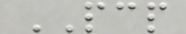PCP
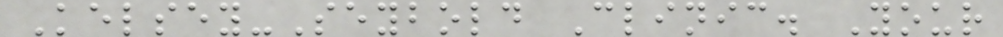Kelsey-Seybold Clinic. Your
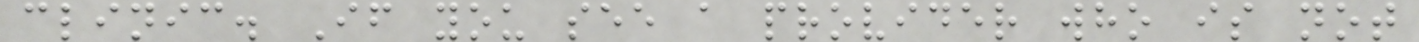clinic. If you see a provider who is not
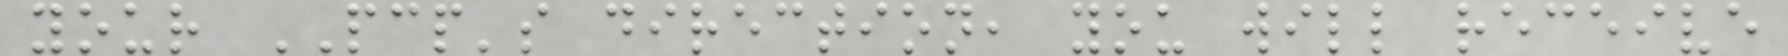your PCP's direction, you will receive
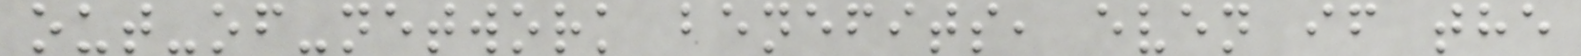out-of-network benefits, even if the
